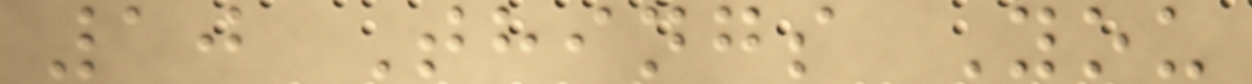10 Things You
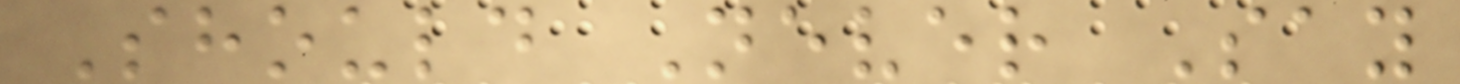Should Never Say
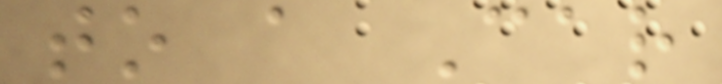to a Car
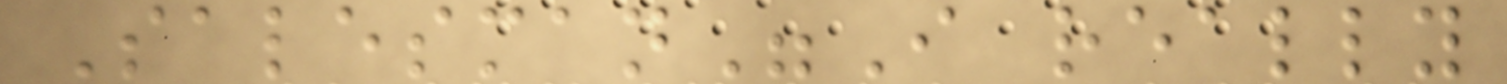Salesman"I really
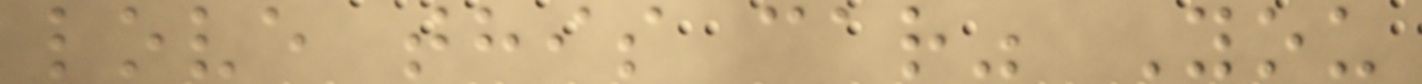love this car" You
